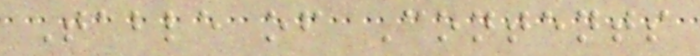Table of Contents
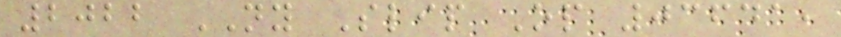2022 NY Slip Op 03641,
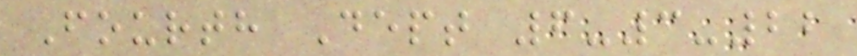Fourth Dept 6-3-22
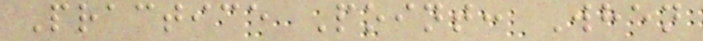Practice Point: When
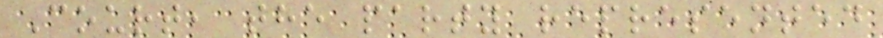Court, the party represented
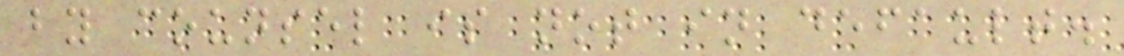by counsel is not in default.
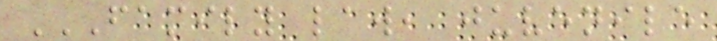FAMILY LAW, JUVENILE
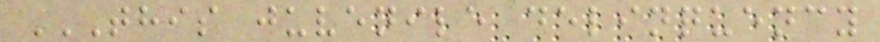THIS JUVENILE DELINQUENCY
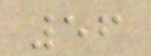56
